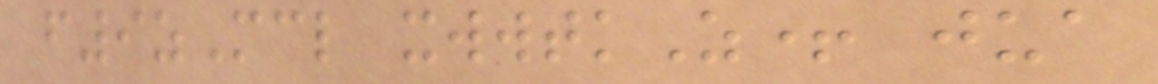f9zMcl xwwtkZ+ jua
